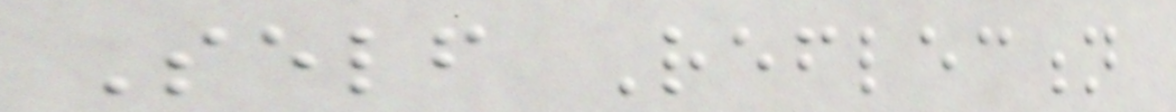Self Reflection
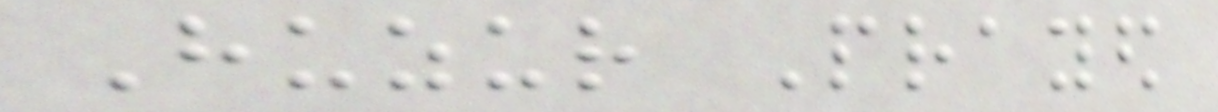Huzur Prayed
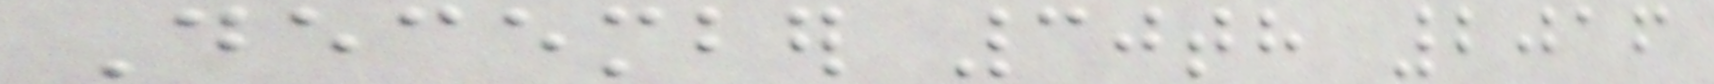December 30th 2016
